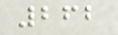262
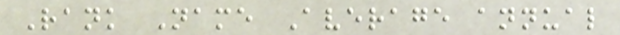Rank Name Average annual
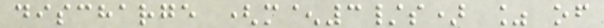discharge (m^3/s) % of
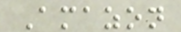Amazon
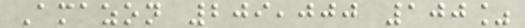Amazon 209,000 100%
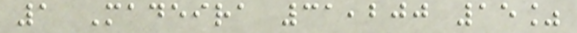1 Madeira 31,200 15%
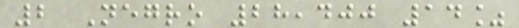2 Negro 28,400 14%
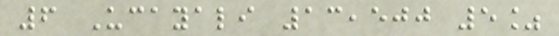6 Ucayali 13,500 5%
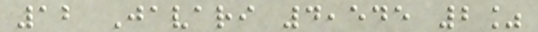12 Javari 4,545 2%
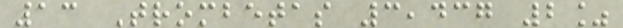13 Trombetas 3,437 2%
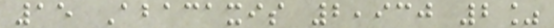15 Abacaxis 2,930 2%
